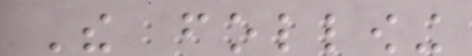The following
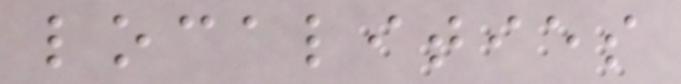localities
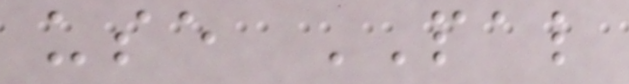use PAL
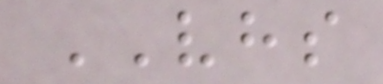VHS
